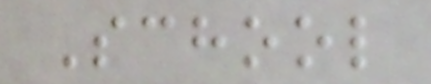School
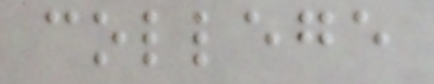college
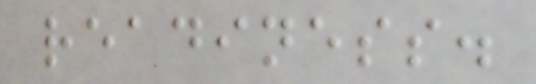readiness.
